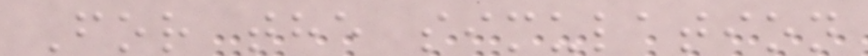For the simulation
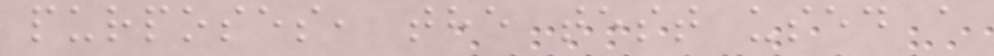purposes, the test used a
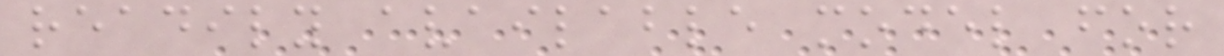readily available model for
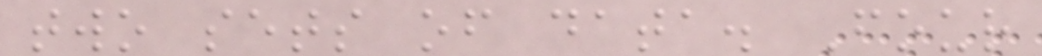two sets of data. Four
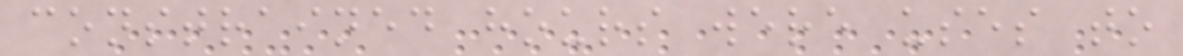constrained hours were uses to
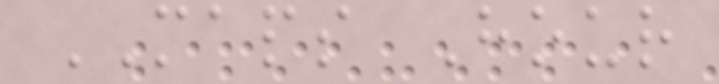MAPS Hour
